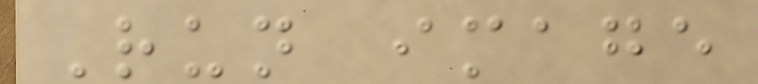Run image
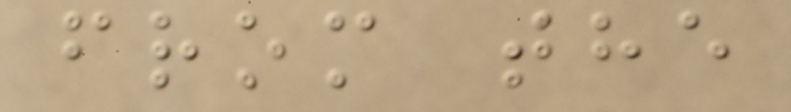from the
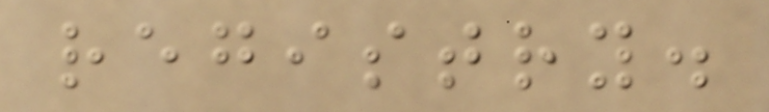registry.
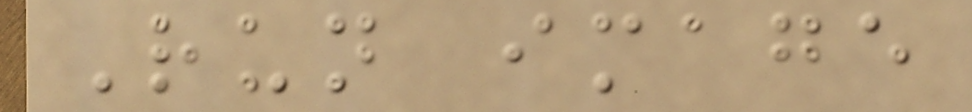Run image
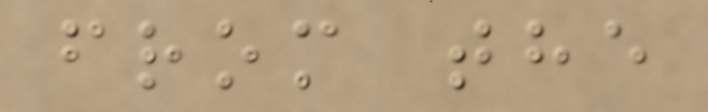from the
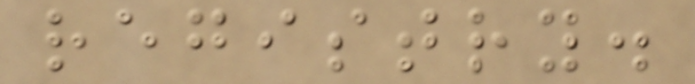registry.
